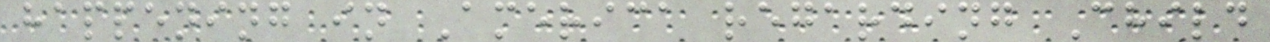happening in America regarding Child
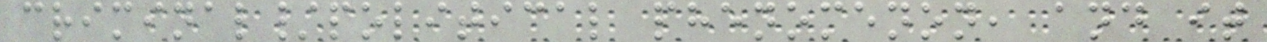criminal/political phenomenon, and it
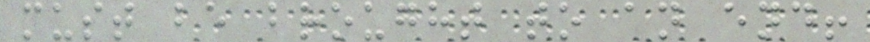must be brought to an end!
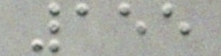155
